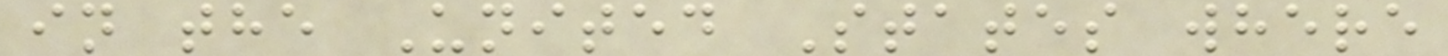in the United States where
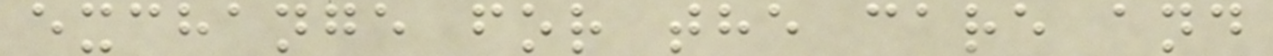exchange for the care and
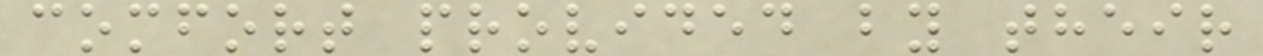comfort provided by their
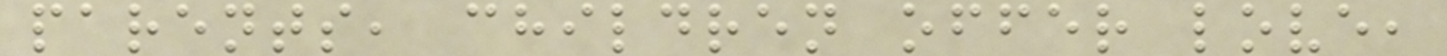parents, children offer love,
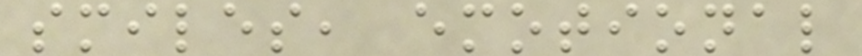smiles, emotional
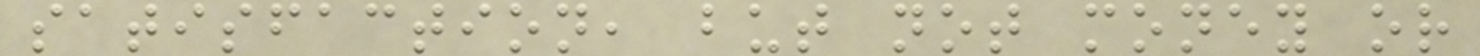satisfaction, but not money or
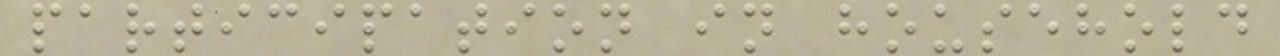participation in household
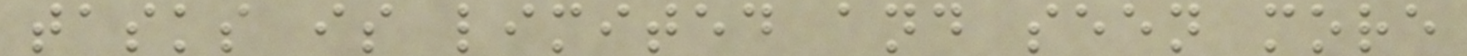tasks is limited and seen more
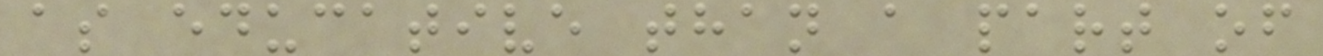as educative than a part of
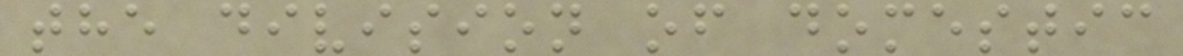the division of domestic
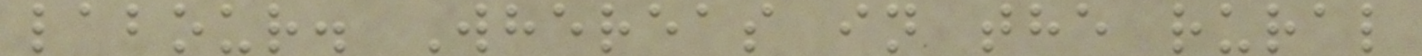labour. Whereas in the rural
